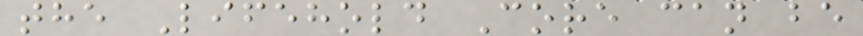the Lifehold Core can be
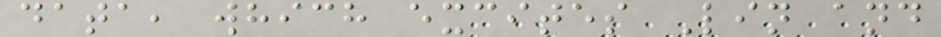data, which excites Lin and
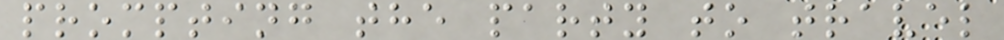prompting the party to travel
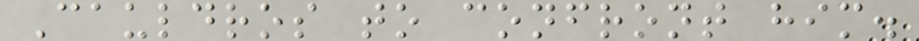Cauldros to confront him.
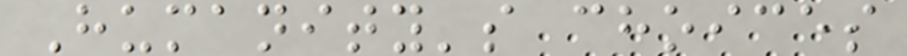Humanity's choices
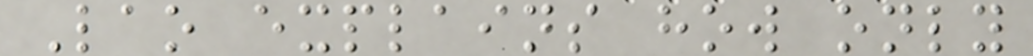Lao explains how only
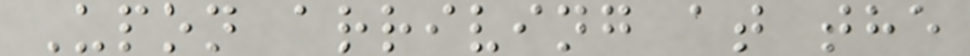Upon arriving at the
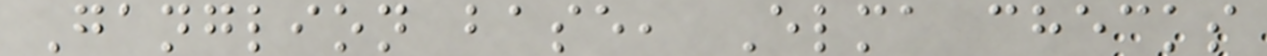Ganglion base, Elma checks
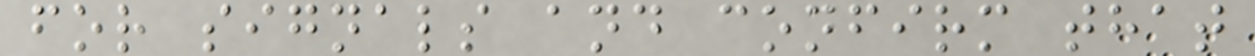for signals and confirm that
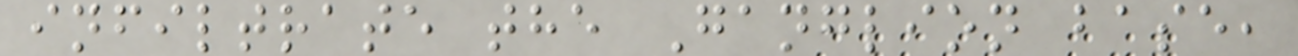infiltrate the Ganglion base,
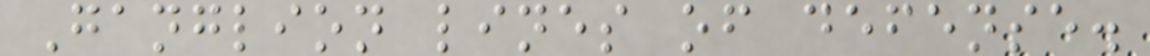Ganglion lines of defense.
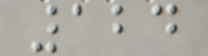124
